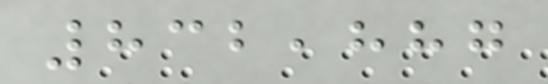832,887
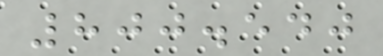800.540
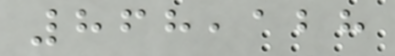868,128
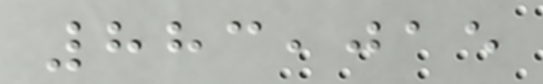883,015
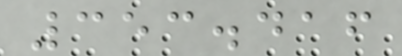353.416
